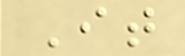It
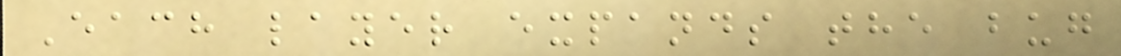Each layer expands the bug
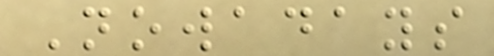Nowadays
